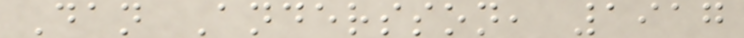Dan Andersson, 1917
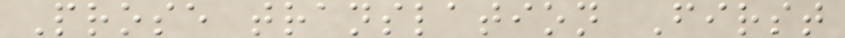Prose translation First
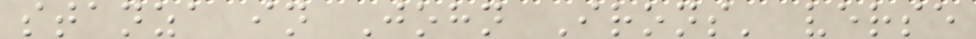stanza in John Irons' verse
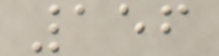156
